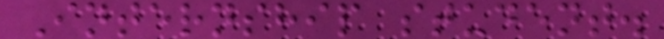Internship student.
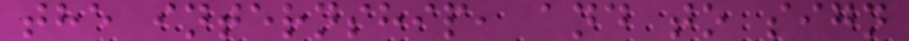the internship, and to sign
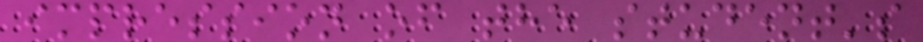impression of the student's
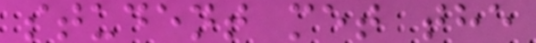student met the
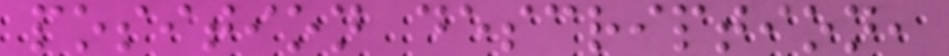position description,
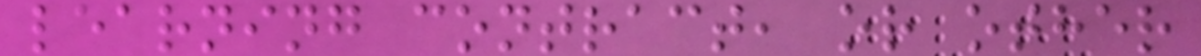learning contract, or other
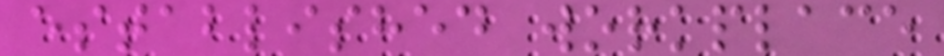established workplace
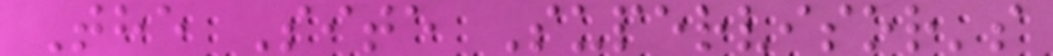The Site Supervisor's
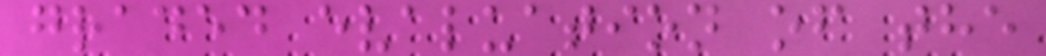graded evaluation of the
